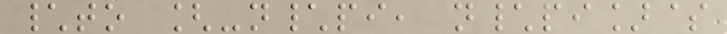\to [-n\pi, n\pi]$
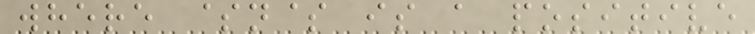where $n$ is a positive
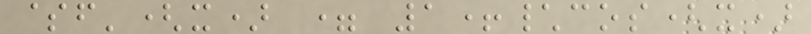$f'(x) = 1+\cos(x)
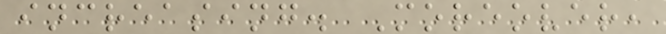increasing. Moreover,
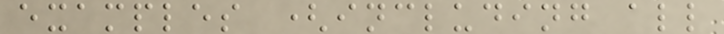examples (including all
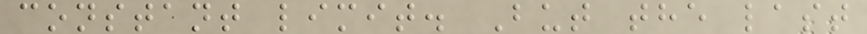constant limit. But the last
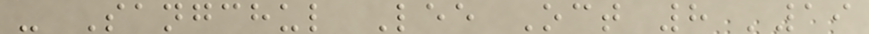- Sangchul Lee Oct 8 '19
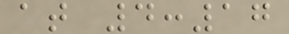at 4:17
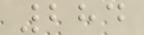284
